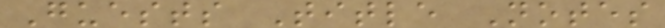Guests Title Notes
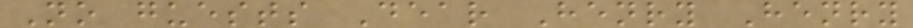No guests Dear Henry Henry
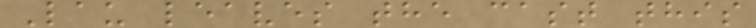Lau leaves the cast this
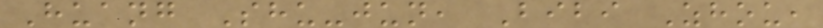Huang Shu-jun, Bibi Zhou,
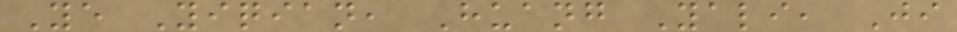Ye Yiqian, Huang Yali, Ji
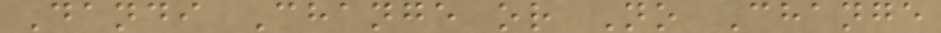Dandi Change or No Change
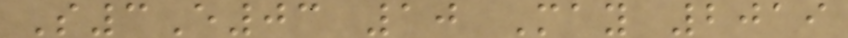S3E03 10 May 2019
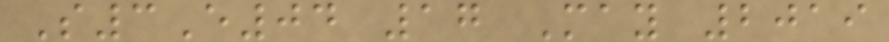S3E04 17 May 2019
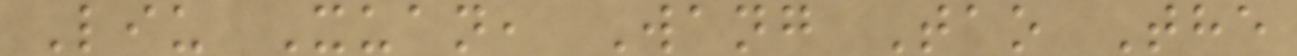Liu Xuan, Wang Tao The
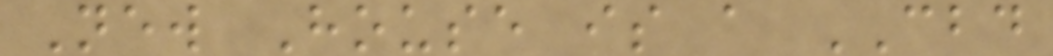New House is a CBD
